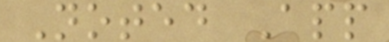Noted App
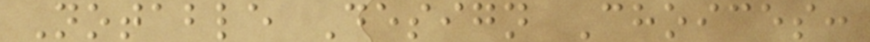Notable Design Choices:
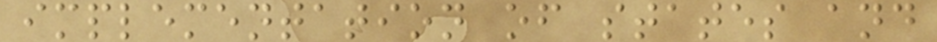implementation of states and
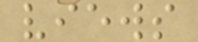views
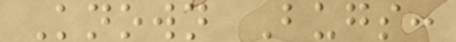Known Bugs:
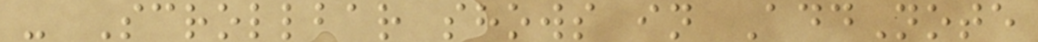- Scrollbar shows in AddNote
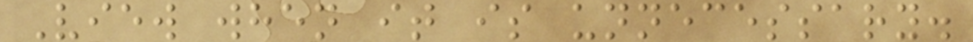View when it is unnecessary.
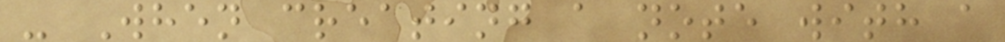- When creating a note with a
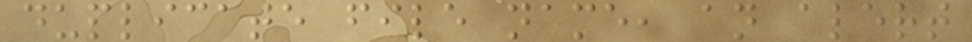duplicate file name, an alert
